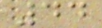44
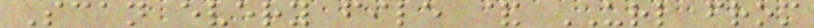Scan every file & URL from
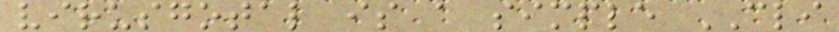virusgotal is a simple CLI
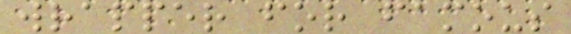wrapper for famous
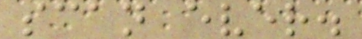scan ever.
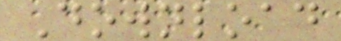Download
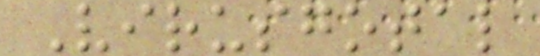Virusgotal
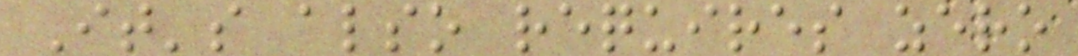It's also requires zero
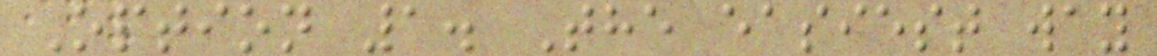Option 1. The easiest way
